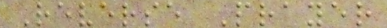Reverse Prayer
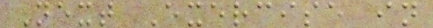Next Exercise in
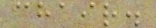chair.
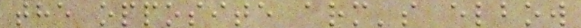the opposite arm's elbow
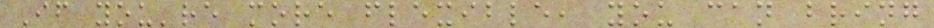If you're more flexible, you can bring
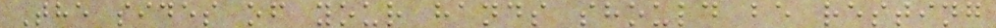The sides of your hands should be resting
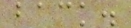back.
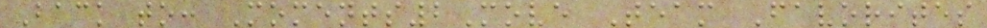Back to: Moments2Move Team Favorites
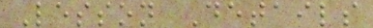Lesson Details
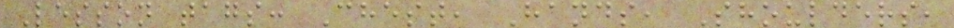Lesson tags: Chest, Hands, Shoulders,
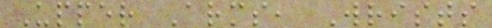Upper Arms, Wrists
